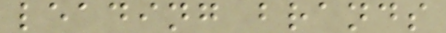leading brands
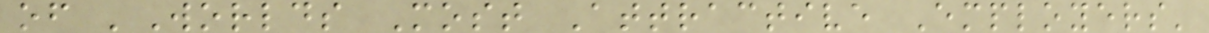of 'Worlds Most Attractive Employers'
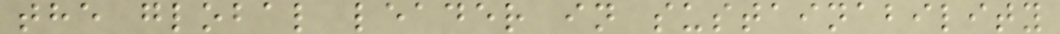the global leader in sustainability
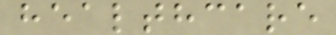healthcare
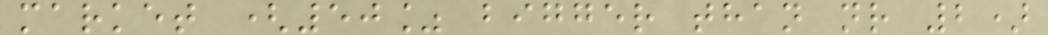market (50% bigger than nr 2)
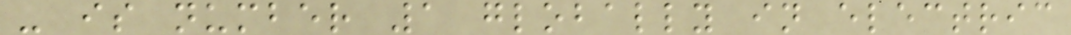- is number 1 globally in electric
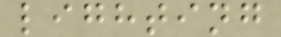lighting
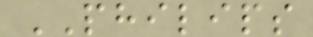PHILIPS
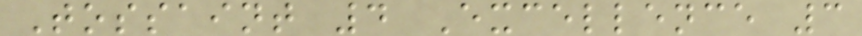Tossaint 4 Excellence 3
